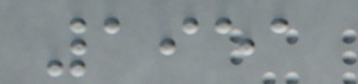1951
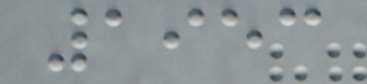1953
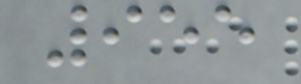955
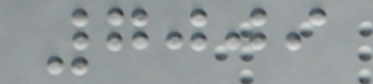7009
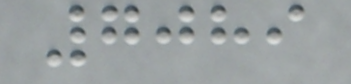7089
